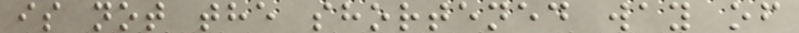is not the shortened way of
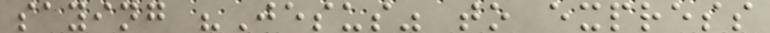saying "Jesus" to express
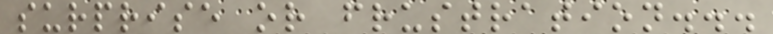surprise or frustration...
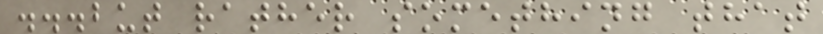...but rather something that
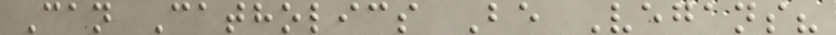Can Catholics Be Vegans?
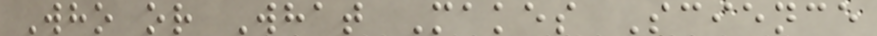Who or What Makes Science
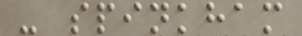- spinkham
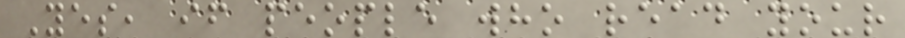Yes, if people who read your
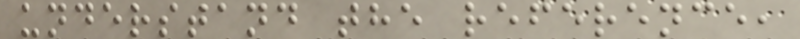understand the reference,
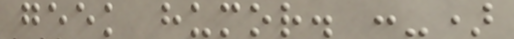geek humor. :-)
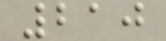210
